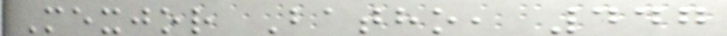Mexjor Batho, 447
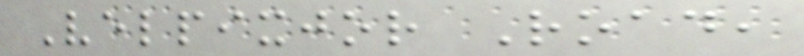Velpixjor Road,
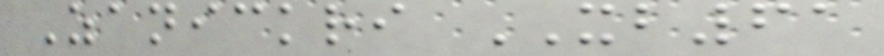Zanickri XB61
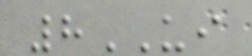8UI
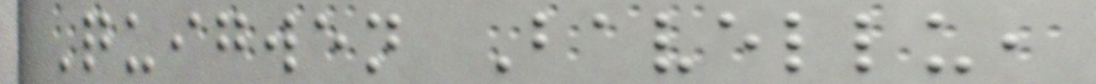Quigwen Bavellu,
